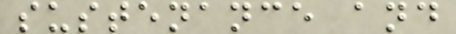sustenance and
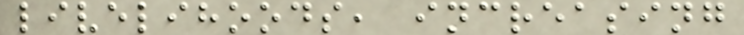livelihoods, increasing
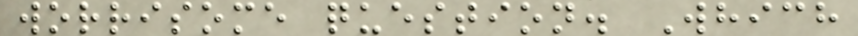worrisome question. Which
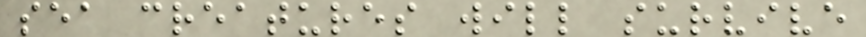sea creatures will survive
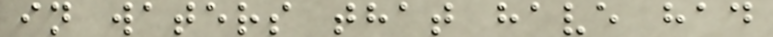in waters that have had
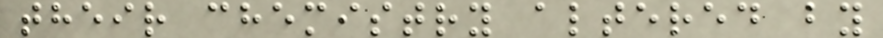their chemistry altered by
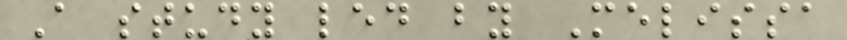A study led by Melissa
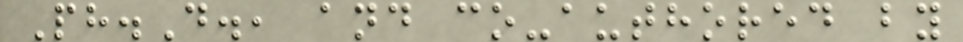Ph.D., and co-authored by
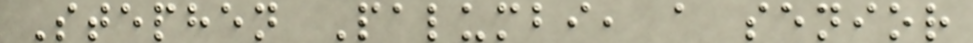Stephen Palumbi, a senior
